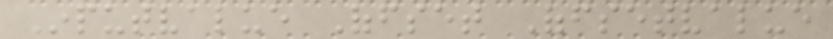Inputvalue Offset Offsetvalue
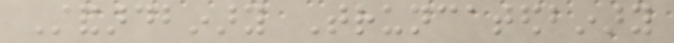Standardbinary Truncatedbinary
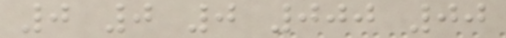0 0 0 000 00
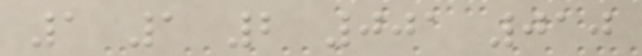1 1 2 001 010
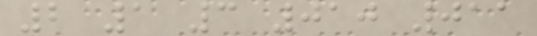2 1 3 010 011
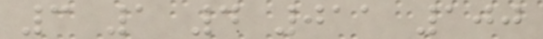3 1 4 011 100
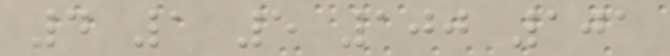4 1 5 100 101
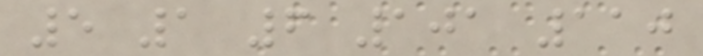5 1 6 101 110
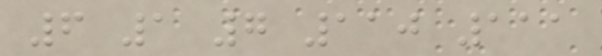6 1 7 110 111
